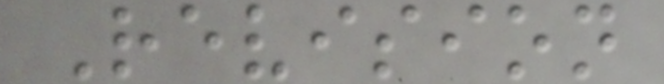Revision
